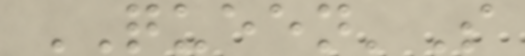QUEEN'S
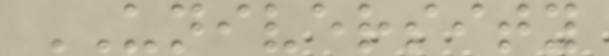UNIVERSITY
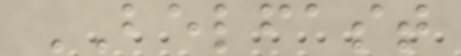BELFAST
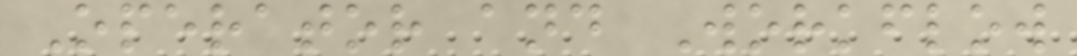Operator and Workflow
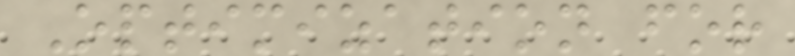Optimization for
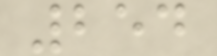254
